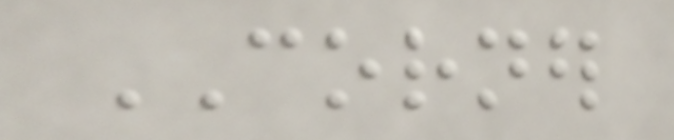CORNER
